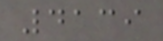4139
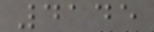4145
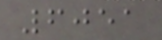6051
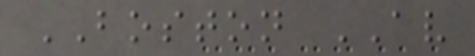BOSTON AV
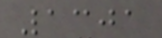1301
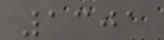1301
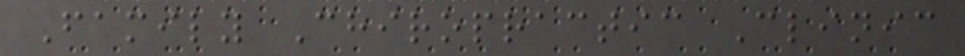Family Chiropractic Clinic
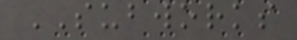SUBWORKS
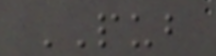PUB
